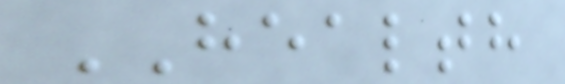HEALTH
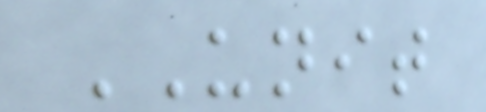UNIT
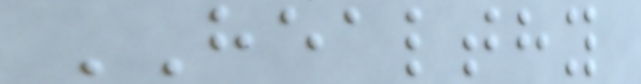HEALTHY
